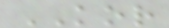KOR
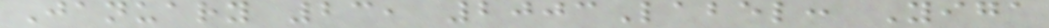January 23, 2003Label: Yiga
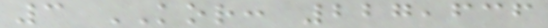3 KOR: 227,636
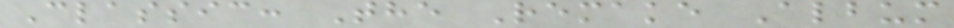Classic: The Remake Album
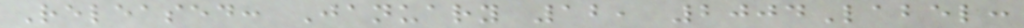Released: January 12, 2004Label:
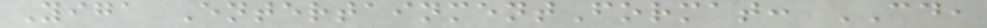Yiga EntertainmentFormat: CD,
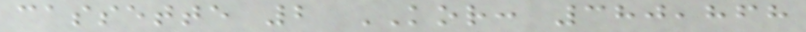cassette 2 KOR: 380,868
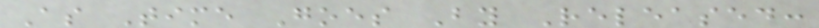As Time Goes By Released:
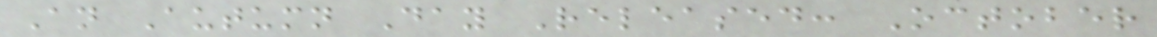An Autumn Day Released: October
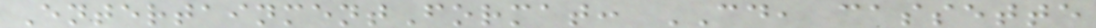EntertainmentFormat: CD, cassette
